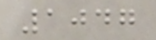1047
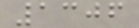1306
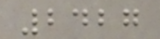2427
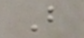B
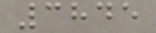3845
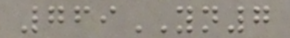769YN7
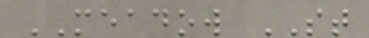MEADOW ST
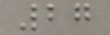27
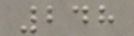248
